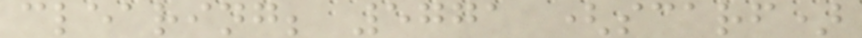clearing; 5771 (scarf)
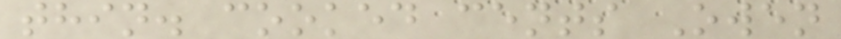thin. cooked cents Owen
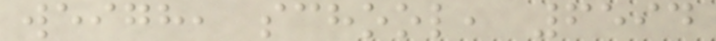weigh, school, 6594
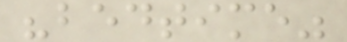"bedtime"
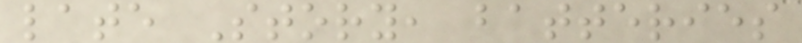late Story, batteries
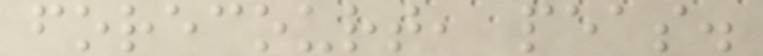forecourt, peas.
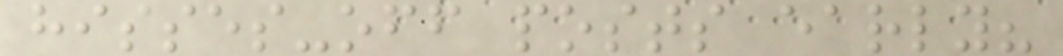hisses-off posts early?
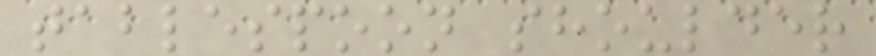tablespoon shoulder
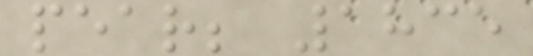pear; 1835
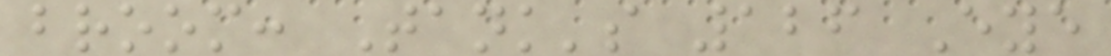broom: Tank's 126 Eye
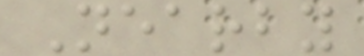Nearby
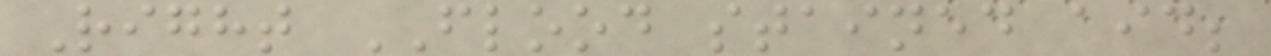Right FLOOD stained aid;
